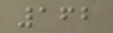162
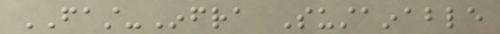FAST-Infra Sustainable
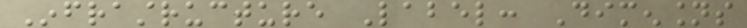Infrastructure Label: Dimensions
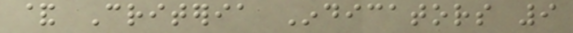& Criteria Indicators 9
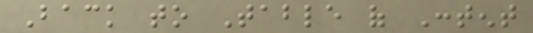Back to Table of Content
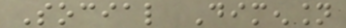Social Dimension
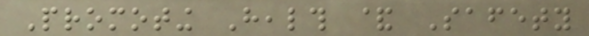Promoting Health & Safety
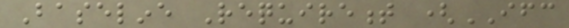Baseline Requirement (IFC
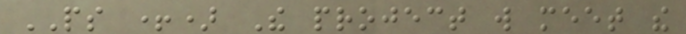PS +) The project will meet the
